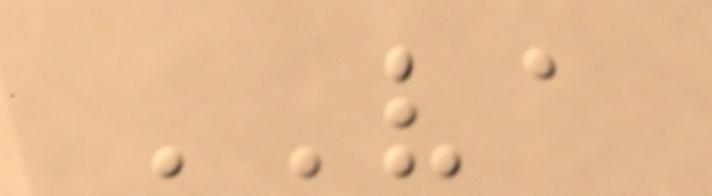VA
